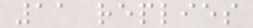11 replies
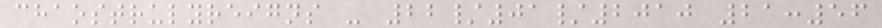chaostrulyreigns - 22/01/2010 21:56
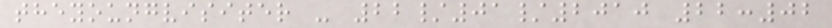theyoungvisiter - 22/01/2010 22:02
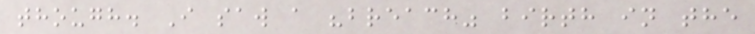though. I saw a "breach" birth in the
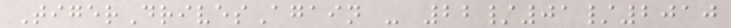TigerDrivesAgain - 22/01/2010
